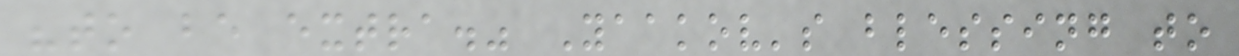"to be extra." Yaakov's blessing to
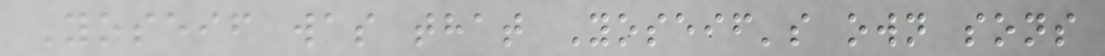Yoseif was that Yoseif's own sons
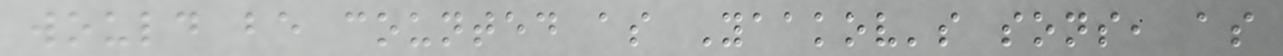would be counted as Yaakov's sons, as
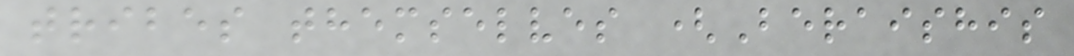tribes themselves (Beraishis
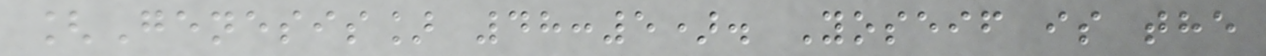[Genesis] 48:5). Yoseif is the
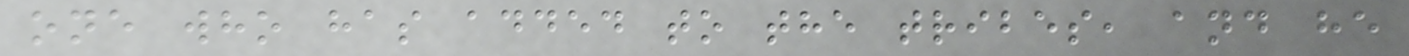one who has added to the tribes, and he
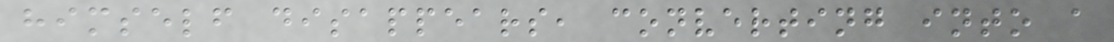himself disappears, converting into a
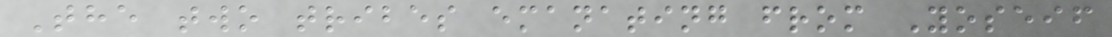The two tribes emanating from Yoseif
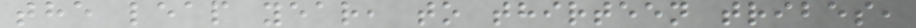the leap year, to thirteen tribes,
